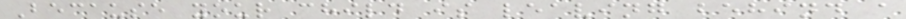Because your child is leaving behind a
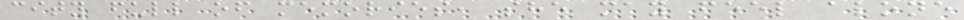city full of memories, she may feel alone
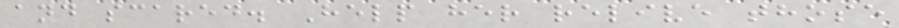and scared. Help her relive those
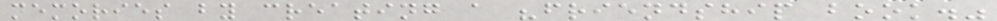memories by creating a "friendship book."
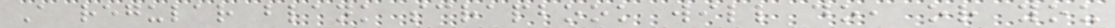A regular blank scrapbook will do, or you
